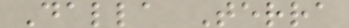Dalla Terra
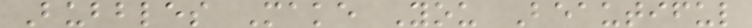Bubbles Make You Beautiful
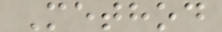Method
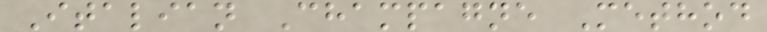Italian Champagne Method
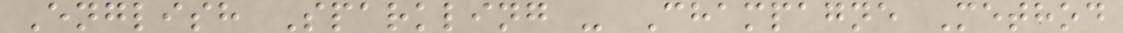English Sparkling - Champagne Method
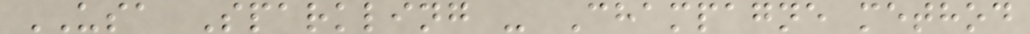USA Sparkling - Champagne method
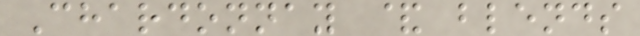Chardonnay & blends
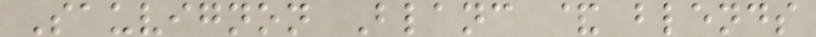Sauvignon Blanc & blends
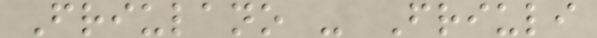Friulano - Friuli
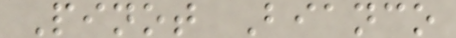Pinot Bianco
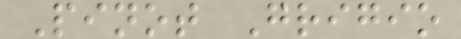Pinot Grigio
